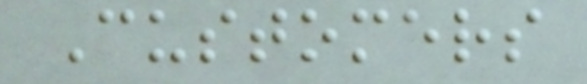Customers
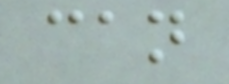can
